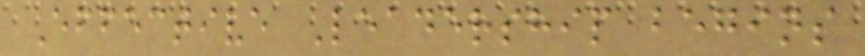Effective Leadership begins
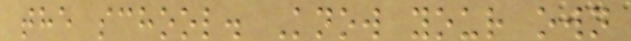the school. Know your own
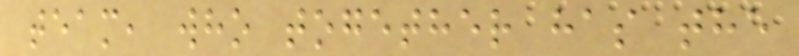team, who together has the
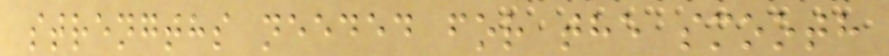strengths needed for the smooth
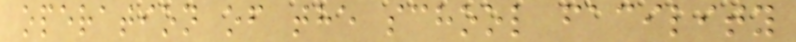operation of the school facility
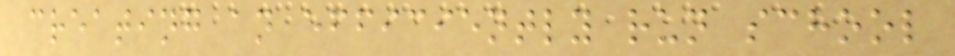creating an efficiently run school
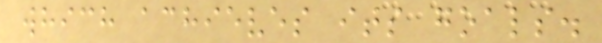which achieves its goals.
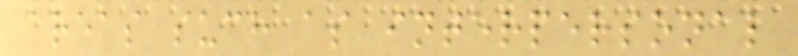areas such as interpersonal
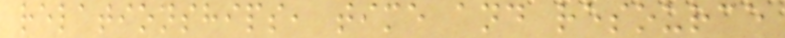relationships, time and resource
